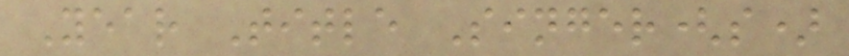Year Title Singer(s)
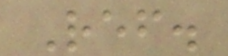Ref.
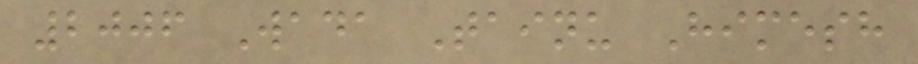2006 Wada Tainu Himesh
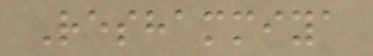Reshammiya
